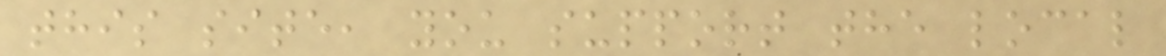this site, you support the local
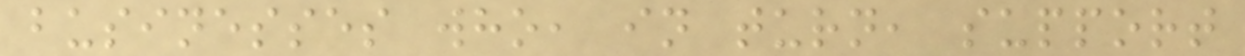businesses who, in turn, support
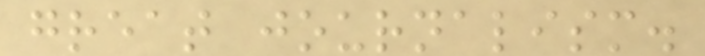great journalism.
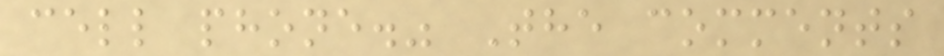cell phone." The comments
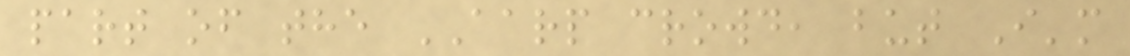part of the AARP crowd, but I'm
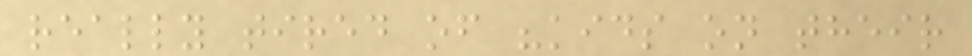really tired of "kids on their
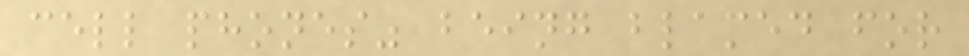cell phones" being blamed for
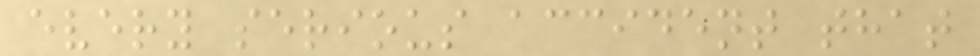every serious accident that
